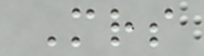Mrs
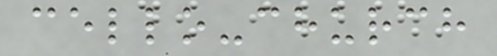cello-church
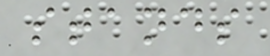stands
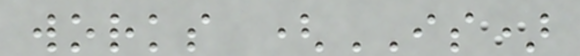works (IS)
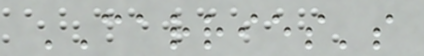CARRIES's
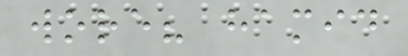wore? hamid
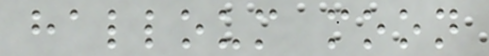halloum moon
